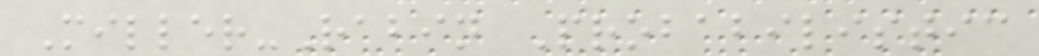Miller-Rabin Probabilistic
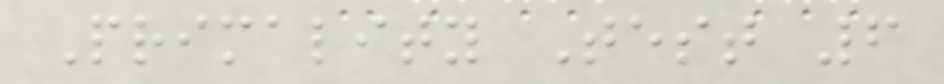Primality Test 6
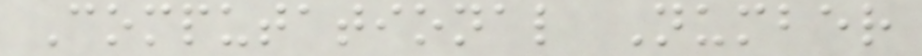Computational Number
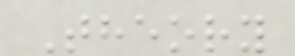Theory
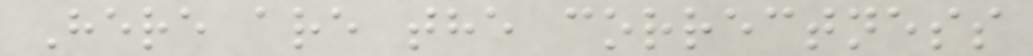Here are the correctness
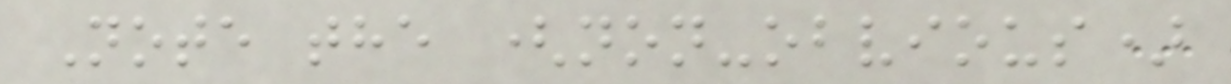Note the (non-obvious)
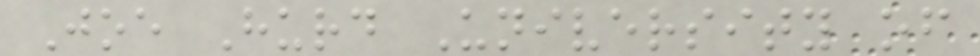Joe Hurd University of
